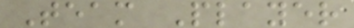Team Player
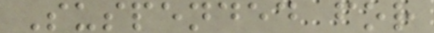Suspended for
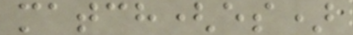match(es)
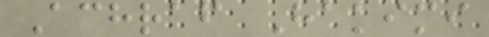Achraf Hakimi
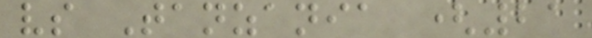vs Tanzania (21
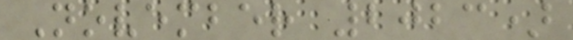November 2023)
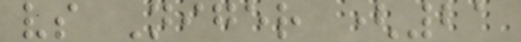vs Niger (21
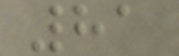81
